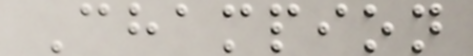Champion
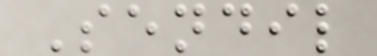Sendil
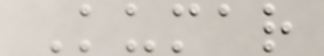Kumar
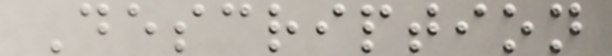Description
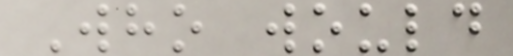Who would
